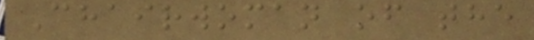Chairwoman of the
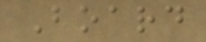Board
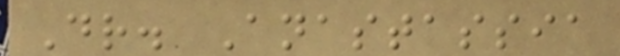Dr. Anastassia
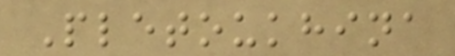Pletoukhina
